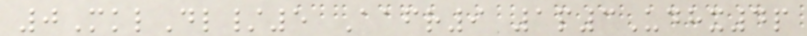0MklDl/5 Aafr9 1p3Udhx4p
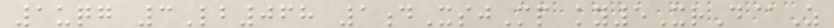1uqg 3Lb068 1dXsjMp ky5XrD@Z
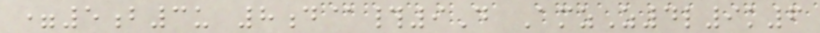=5b3u 8d@#9D AmzZ4l9k6
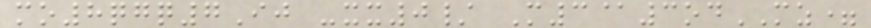mo8qgq7Ij -xx0/ M3@3odMZ=
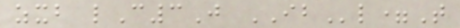zxb lC3J IBl=T
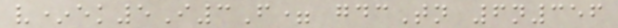v*ek5I3F= gdcTn 6n356
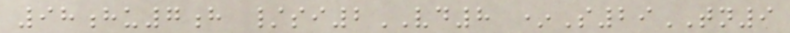98hu7h /si2VD8 *S29TN9
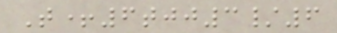T+6tjj3/6
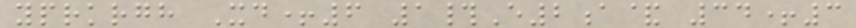yprkrgh Xd+6 1#E2a& 34+3
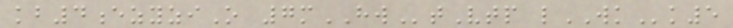kb4ezyziO 7mHWtVtp lWKk5
